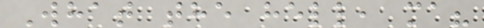What the hell, ma?
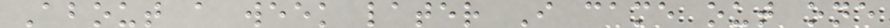About a week later I came out one
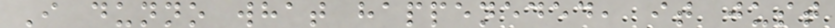I dunno what happeneded, it just
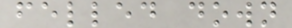felled down
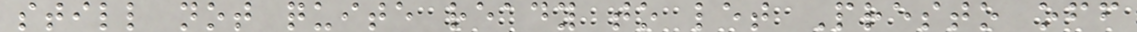still not quite ready to let Presto off
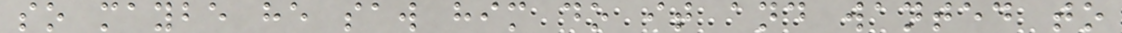so maybe he saw him do it and wanted to
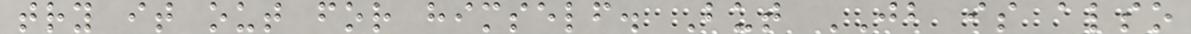try it out for himself. But JB is also
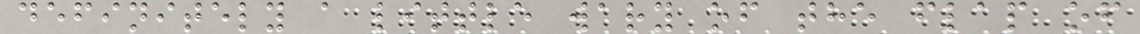definitely a little wary of the flap of
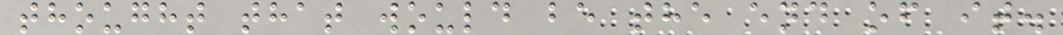thought that would be the end of it.
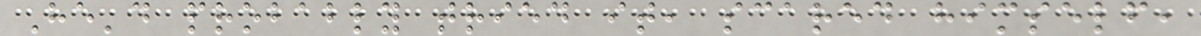He'd probably tried it, scared himself,
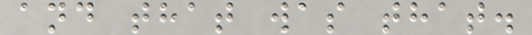and that was that.
